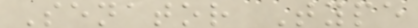Senator Type
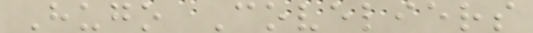Hugo Coveliers
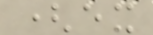(ex
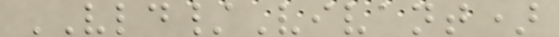VLD/Vivant)
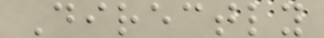Directly
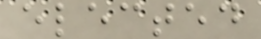elected
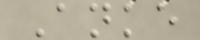Anke
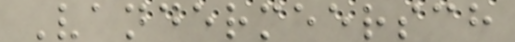Vandermeersch
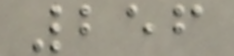256
